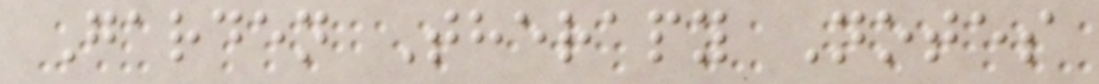Garden Therapy Notes
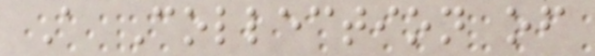A Collection of
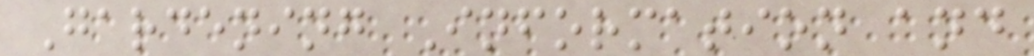Gardening Information and
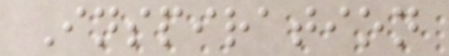Inspiration
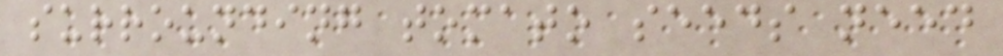surrounding tomato seeds need
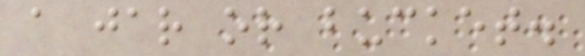a jar or bucket.
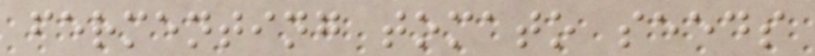fermenting tomato seeds
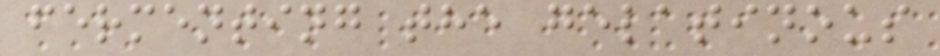fermenting the gelatinous
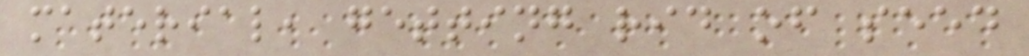material, getting rid of seed
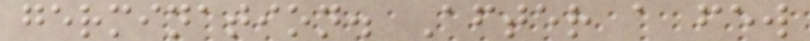germination. After a few
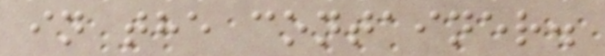in the container.
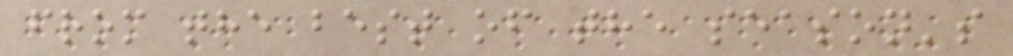from the best of the season's
